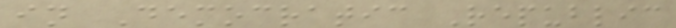in Democratic Republic
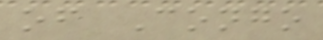of Congo
